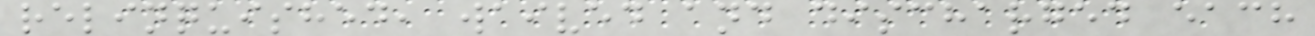relinquished, waived and discharged each
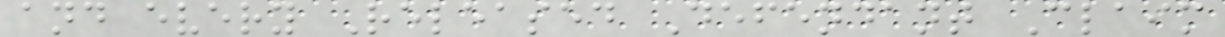and every Released Defendant Claim
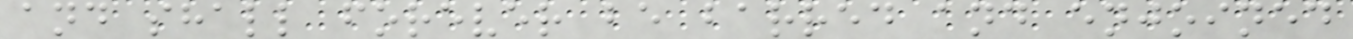and shall forever be barred and enjoined
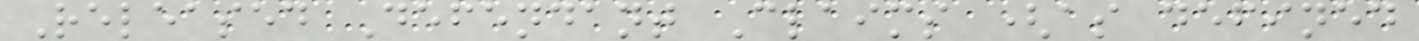Released Defendant Claims (as defined
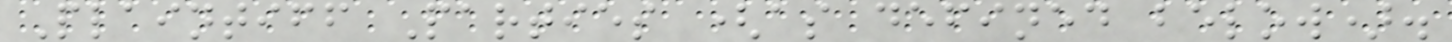Plaintiff Parties (as defined below).
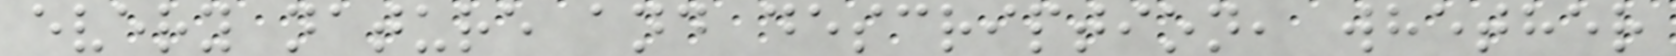every nature and description, whether
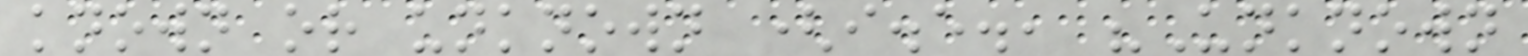known or unknown (i.e., "Unknown
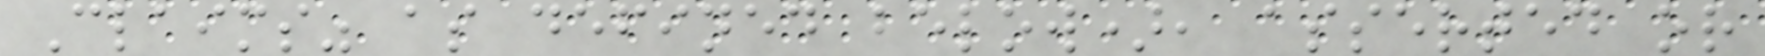Claims" as defined below), asserted or
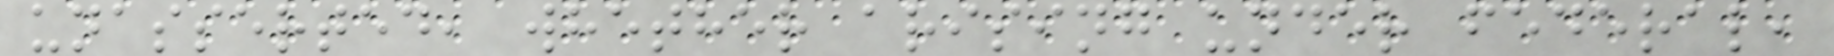unasserted, whether arising under federal,
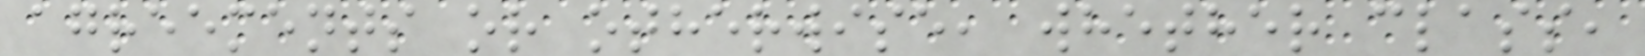agreements or otherwise, whether class,
